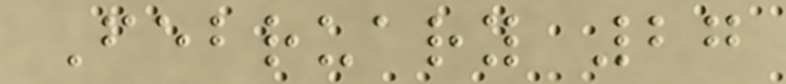February 27
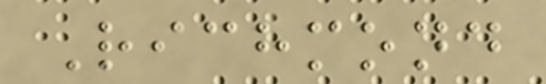Richmond
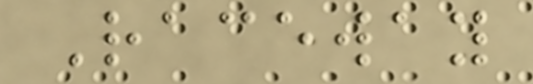Raceway
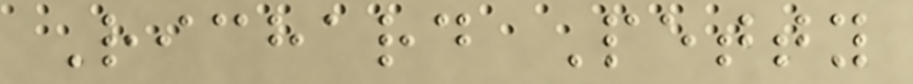Richard Petty
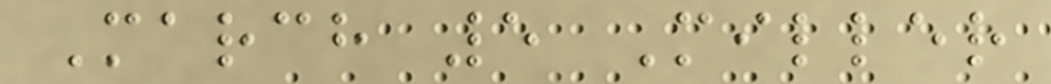March 5 Miller
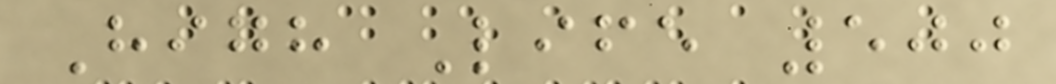High Life 500
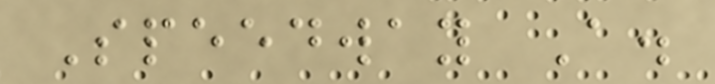Speedway A.
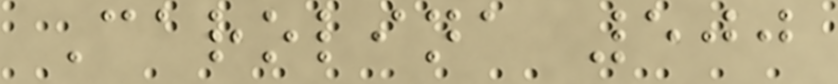Carolina 500
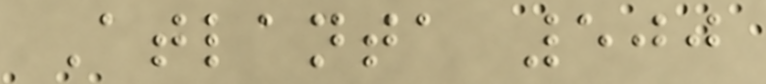Atlanta 500
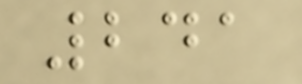241
